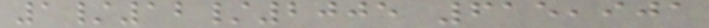1/12/2005 615,901
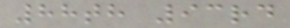88th 93rd
